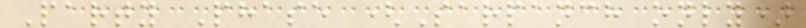Party Phase (Sarpanch only)
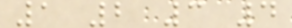1 2 3 4
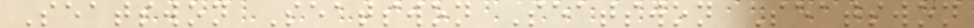Seatswon Seatswon Seatswon Seatswon
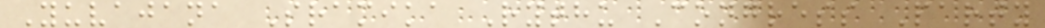Yuvajana Sramika Rythu Congress Party
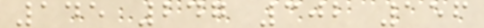145 247 302 156
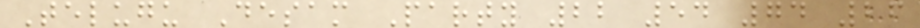Telugu Desam Party 22 54 74 26
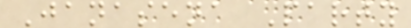Janasena Party
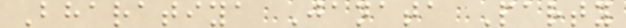Bharatiya Janata Party
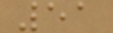51
